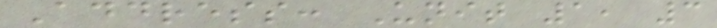Address: Unit 1, 3
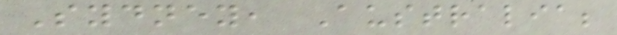Sydney, Australia;
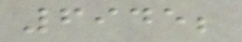6945;
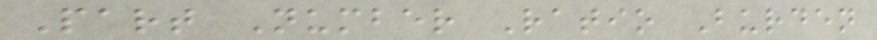Part Number Ratio Burden
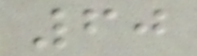60
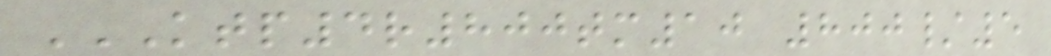KTP4R800TM10 800/5
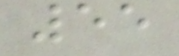55
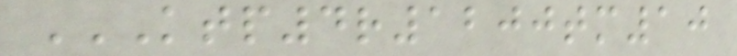KTP4R1200TM10
